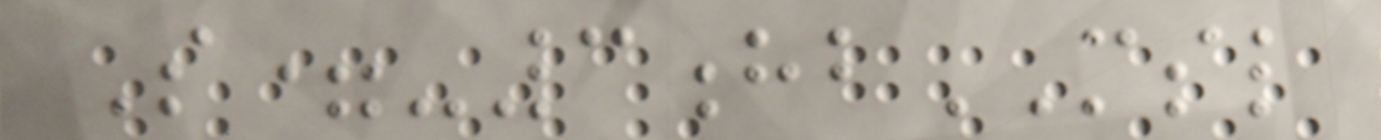S=-3hbMSL
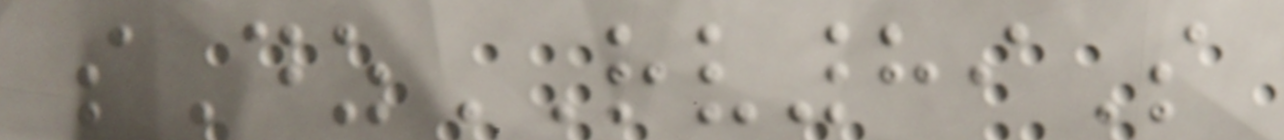sDzRV89S
